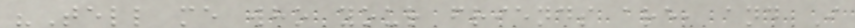"Tell me who your friends are, and I
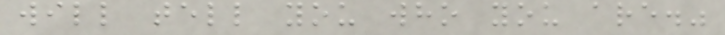will tell you who you are."
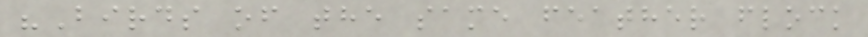"Birds of the same feather flock
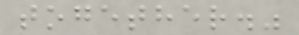together."
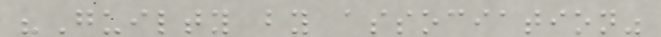"Guilty by association"
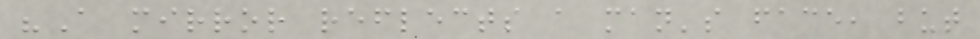"A mirror reflects a man's face, but
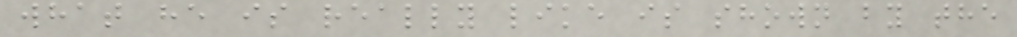what he is really like is shown by the
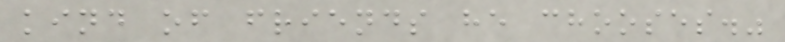kind of friends he chooses."
